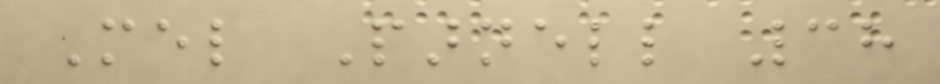Mel Parnell 38
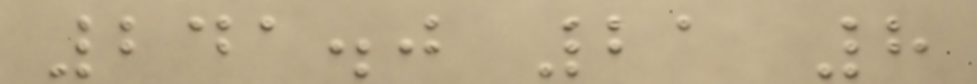241.0 21 8
